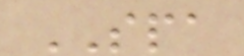SPA
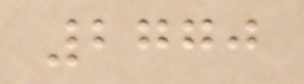2770
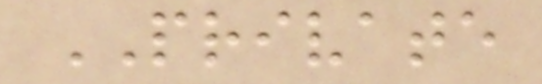PRIVATE
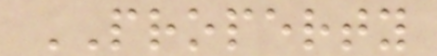PROPERTY
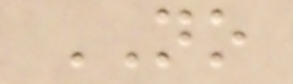NO
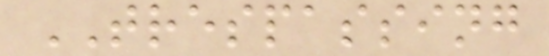TRESPASSING
